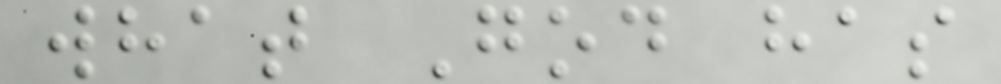what God has
